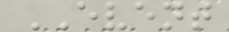EVENT
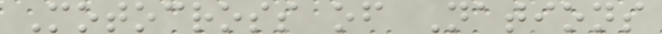Motocross of Nations
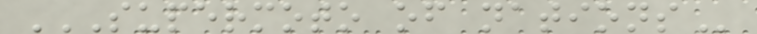SUPERMOTO OF NATIONS
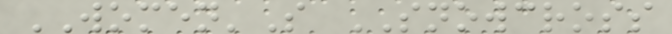WOMEN'S SNOWCROSS
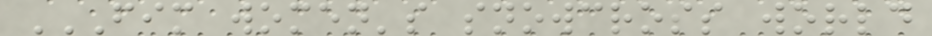FIM WOMEN'S SNOWCROSS WORLD
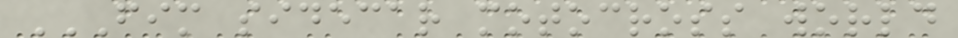FIM SIDECAR MOTOCROSS WORLD
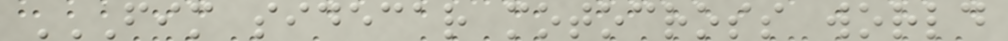FIM SIDECAR MOTOCROSS WORLD
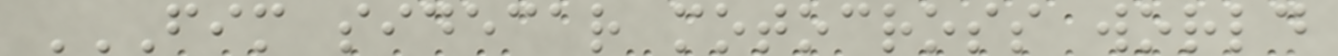FIM SIDECAR MOTOCROSS WORLD
